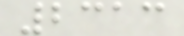2313
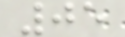05
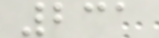231
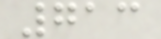713
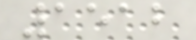1512
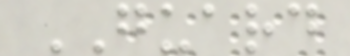GUARD
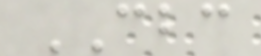CBC
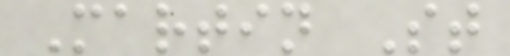Martin St
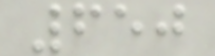650
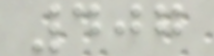407
